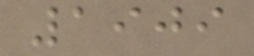1909
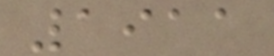1911
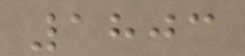1803
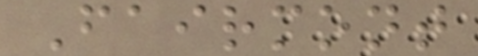Fairmont
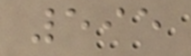595
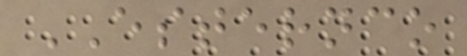ESTERNCO
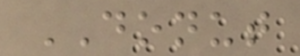DONUT
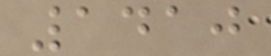1410
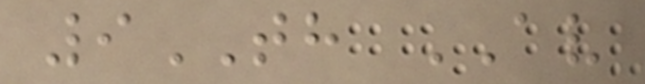9TH AV
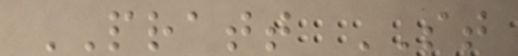PRATT ST
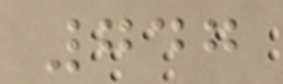747
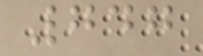747
